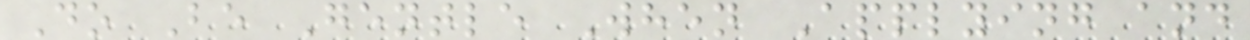Do Be Gentle When Applying and
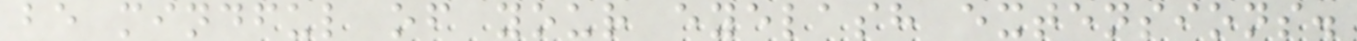be mindful of your eyelash extensions.
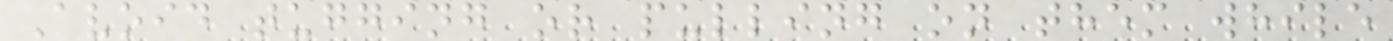Avoid tugging or pulling on them while
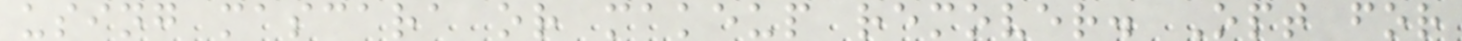using mascara or makeup remover. Opt for
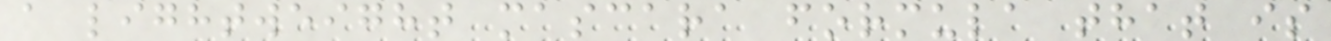a lightweight mascara formula that is
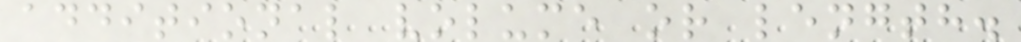additional volume or length.
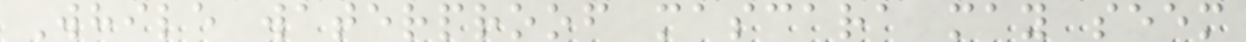While waterproof mascara may seem
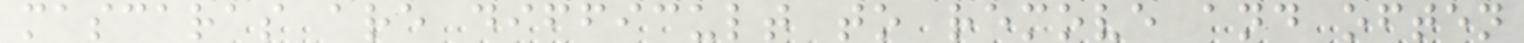mascaras are difficult to remove and often
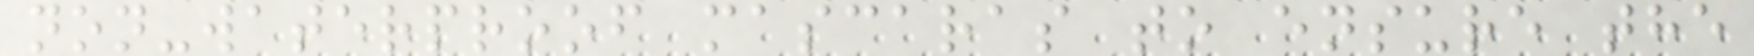non-waterproof mascaras to ensure the
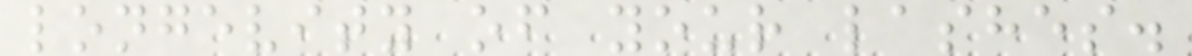longevity of your lashes.
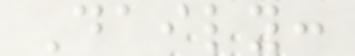Daily:
